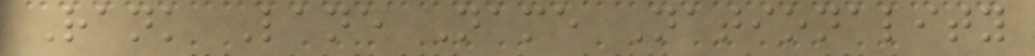Rank Lane Name Nationality
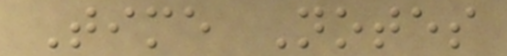Time Notes
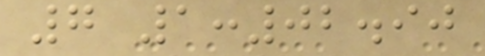7 1:02.90
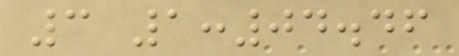3 1:04.46
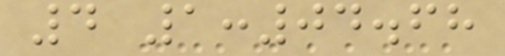4 1:04.68
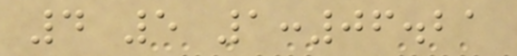4 5 1:06.21
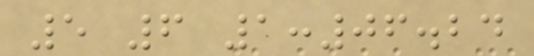5 6 1:06.24
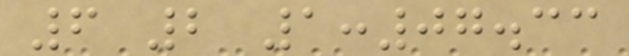6 2 1:07.33
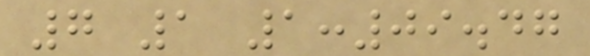7 1 1:09.47
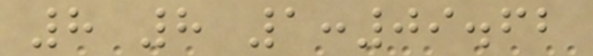8 8 1:09.62
